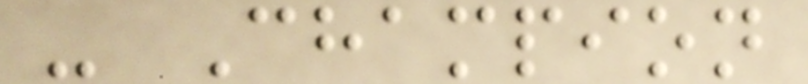- Champion
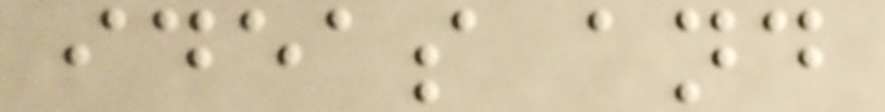ideas and
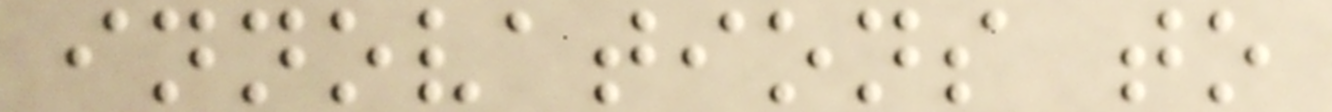innovations to
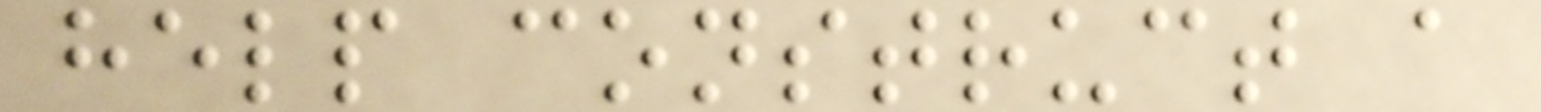help construct a
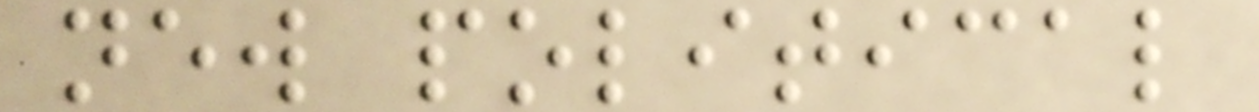new political
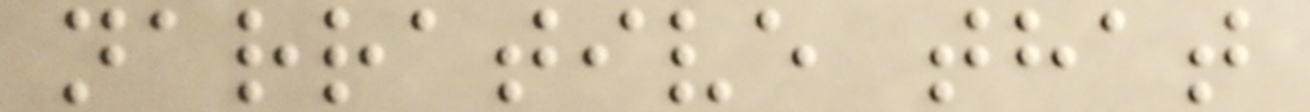narrative that
